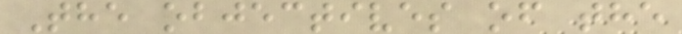The objectives of the
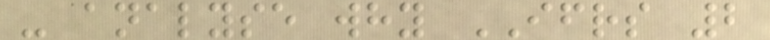- analyse why IFRS 2
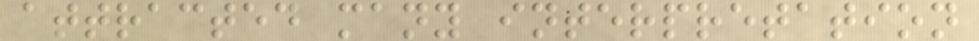attracted many interpretation
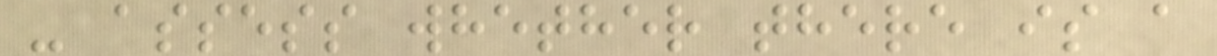- assess whether there is a
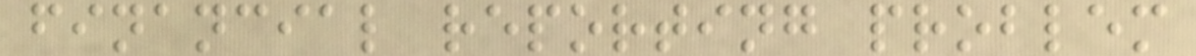financial reporting problem
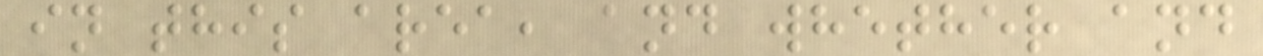in this area, and whether and
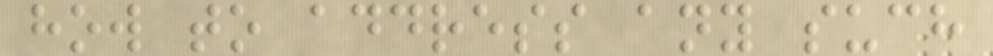how to address any such
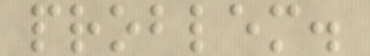problem.
